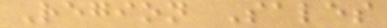Region Sales
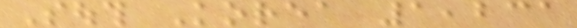South Korea 1,231
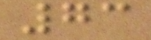73
